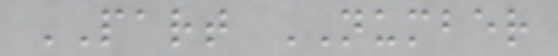PART NUMBER
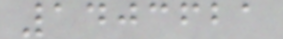1403621
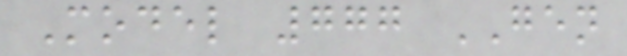Model 777 GEN
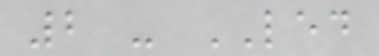2 - LED
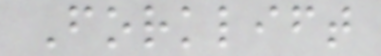Forklift
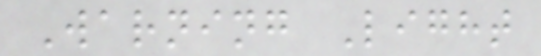Warning Light
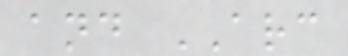and ARC
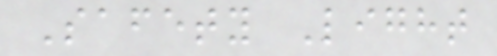Safety Light
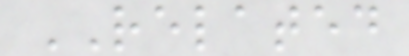RELATED
